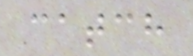catch
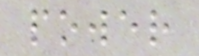power
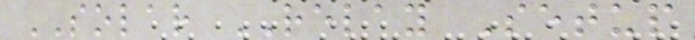SOLAR RELAY Setup
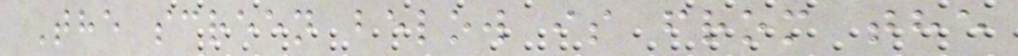The screen below is from the
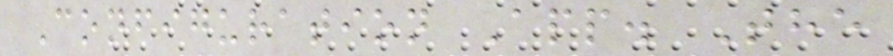Configuration App. The
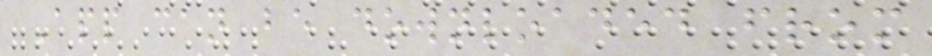App can be downloaded from
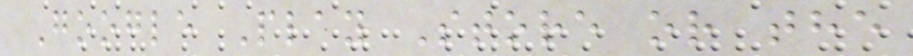Google Play Store or the
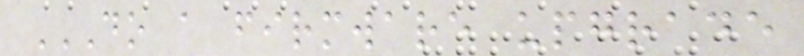DO A FIRMWARE UPGRADE
